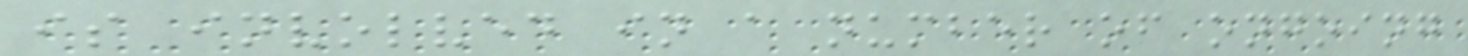is involved in a number of ongoing
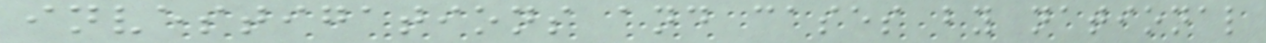investigations and cases by national
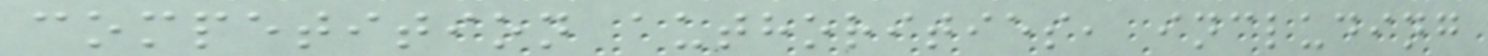competition authorities, including
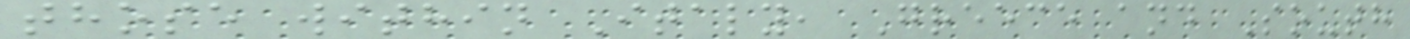those within Italy, Greece and South
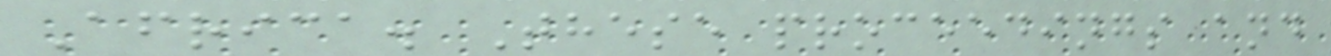Africa. These proceedings and
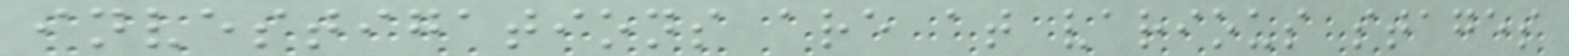investigations are at various stages
